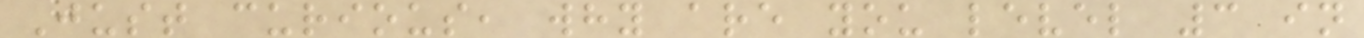Just curious, why are you level 3 in
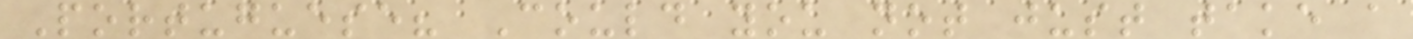Portuguese? Could you not just take a
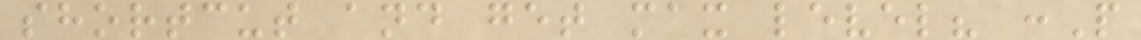shortcut and get max level? :P
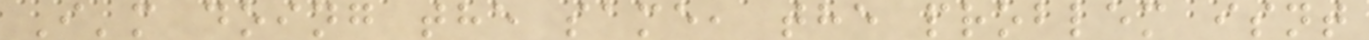I'm doing the same, the problem isnt
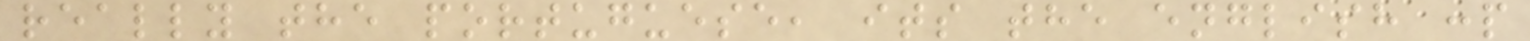really the portuguese, its the english :p
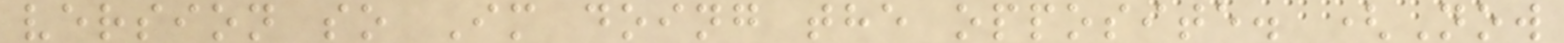version so Im doing the opposite. (Now
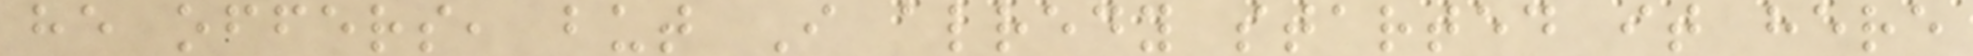he offers, but I alredy started it here
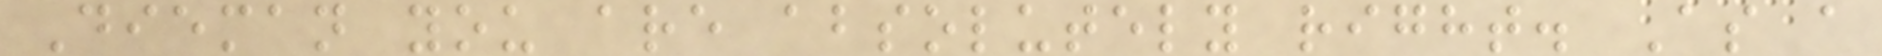Dieman you are absolutely right. As a
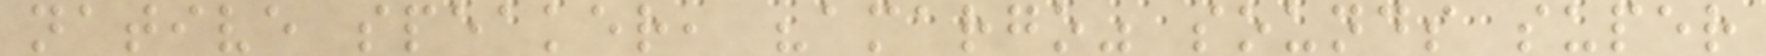native speaker, "amargo" sounds super
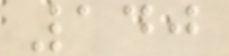140
